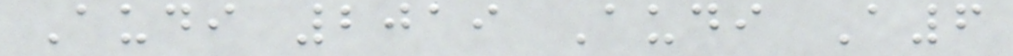Audi 2019 Audi A6
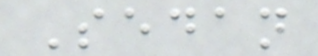Sedan
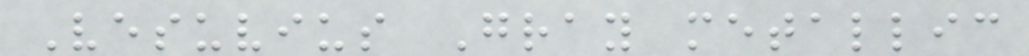Vesuvius Gray metallic
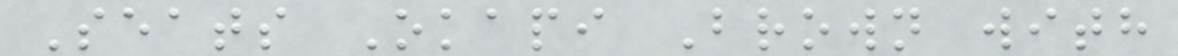Seats Okapi Brown with
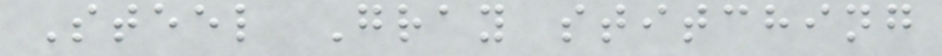Steel Gray stitching
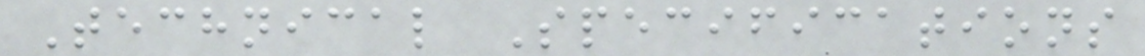Technical Specifications
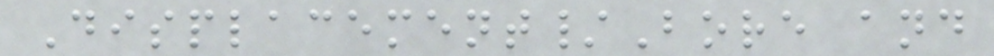Displacement/Bore and
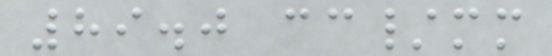89.0 cc/mm
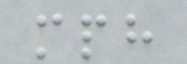mph
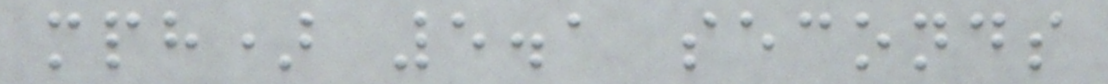mph) 5.1 seconds
